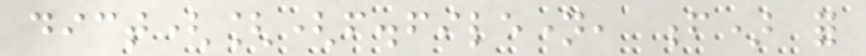dict([(f.filename, f) for
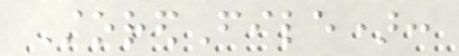StoredFile):
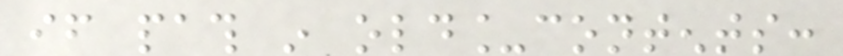if path in old_contents:
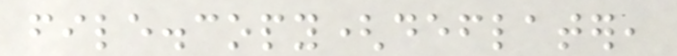file.copy(deflater,
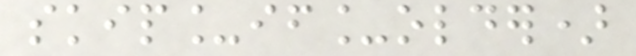skip_if_older)
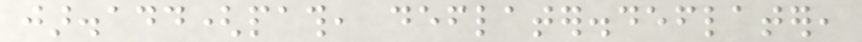jar.add(path, deflater.deflater,
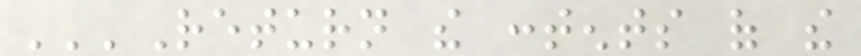'''Return the contents of the
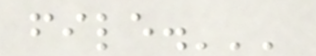file.'''
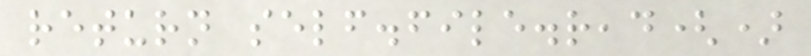return self.file.read()
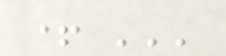+ '''
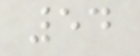54
